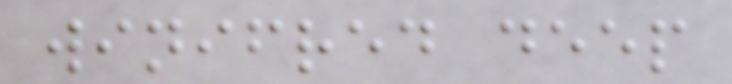winifred deep
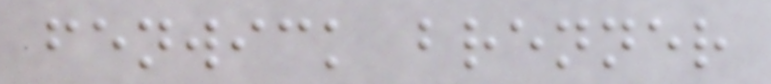fenwick brenner
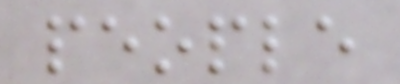people
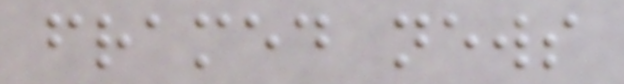framed news
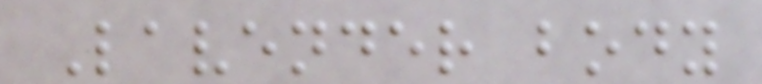Lavender body
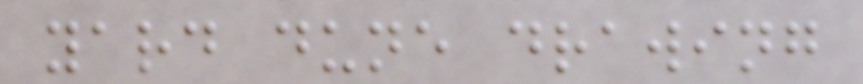yard dune drawing
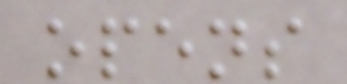opens
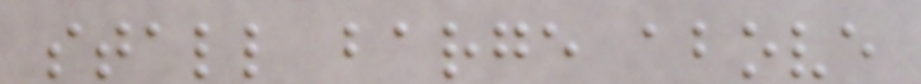stall barge above
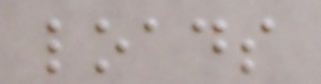loads
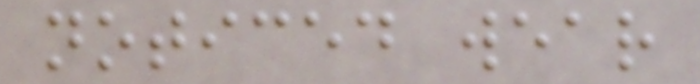noticed wear
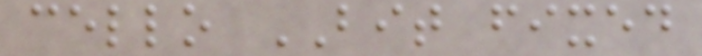cello BIT fixed
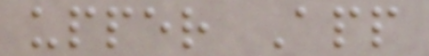upper App
